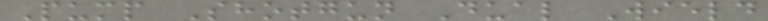Pump Shotgun Dual Wield
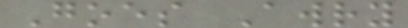Goes Awry
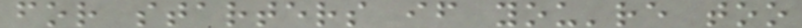for starters if you're too
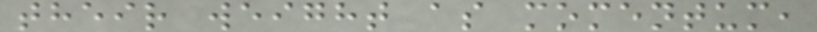their weight as momentum,
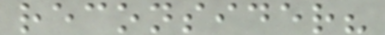reconsider?
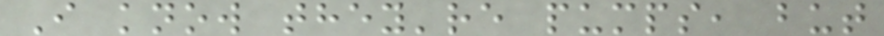I know they're pumps, but
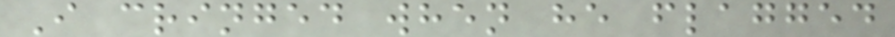I cringed when he flagged
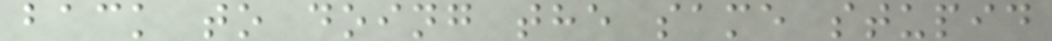back to doing the same stupid
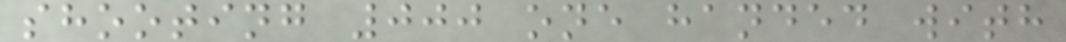shooting 000 one handed with
